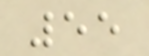55
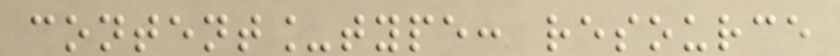content_type: resource
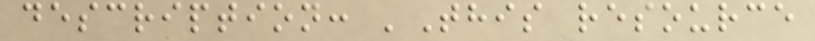description: 'This resource
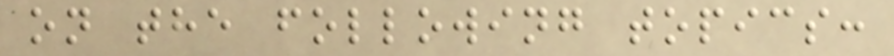on the following topics:
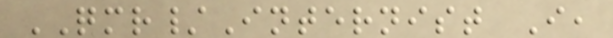QMR/Internist I,
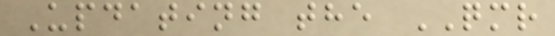Updating the QMR
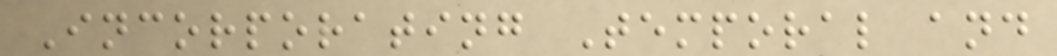Incorporating Temporal and
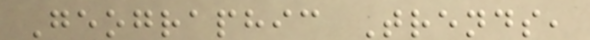Geographic Trends,
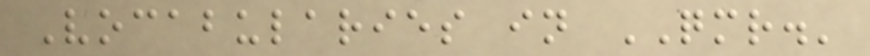Vocabularies in QMR.'
